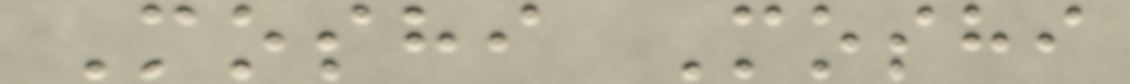Moshi Moshi
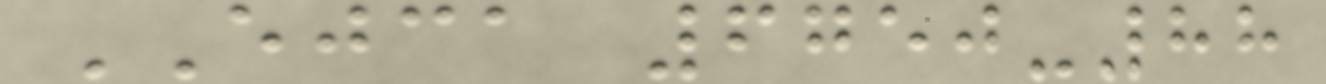EJCA 6750-88
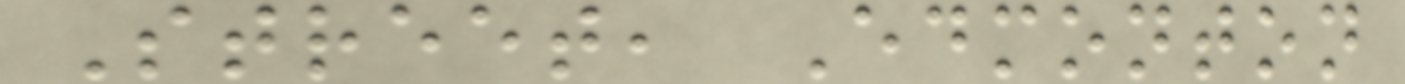Street, Edmonton
